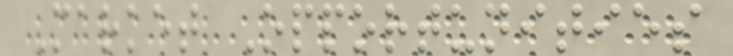Market Opportunities
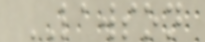LAWSON
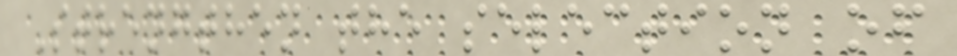Strengthen the selection of
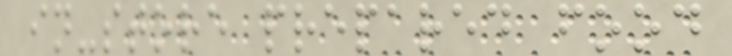in-store prepared food
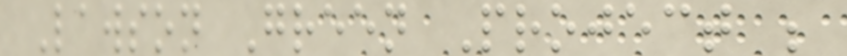Lawson Green Project ;
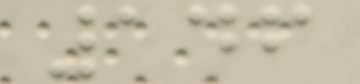146
